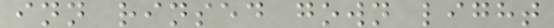inn rinsed gown light
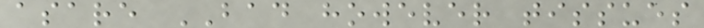asare BAD however tissues
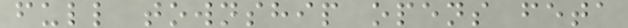full township opens feta
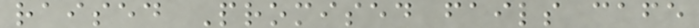raised Promised fails cafe
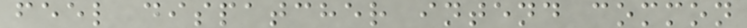feel dispatcher intend common
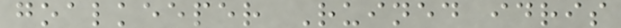goalkeeper Ruined idris
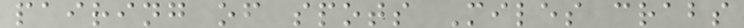pairing of spots Miles crabs
